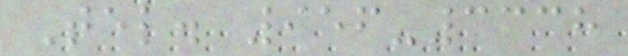Tel. 956-3338
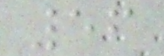56
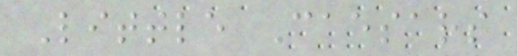Little Caesars
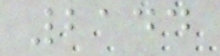2144
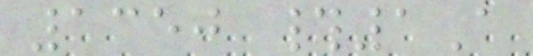1350 #1A
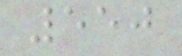550
